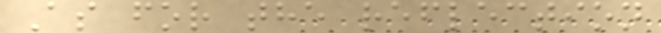As for the reflection
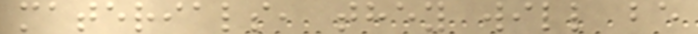materials, they will be
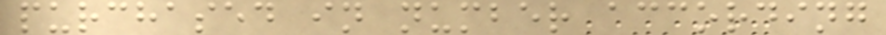purchased in number according
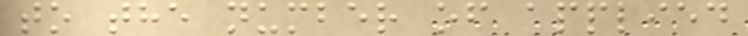to the number of applied
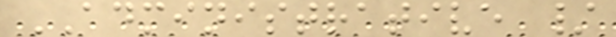ADMINISTRATIVE /
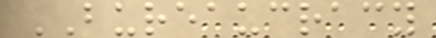BUREAUCRACY
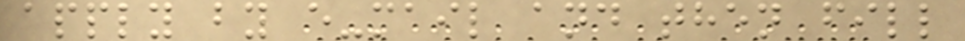apply by e-mail and then fill
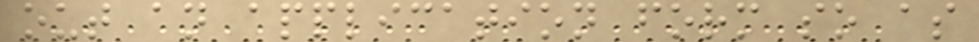out an application form so as
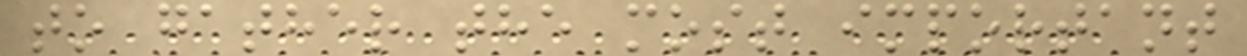to gather the most important
